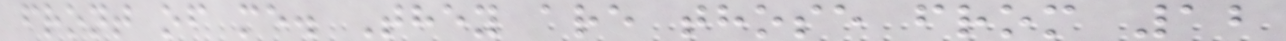front of me. They are those from 12
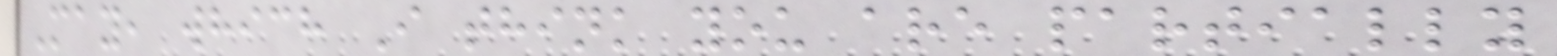May, which I think you are partially
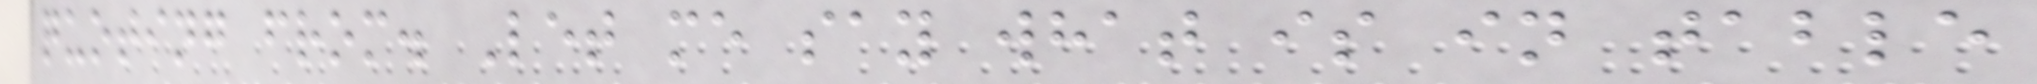quoting from. Let me say what is in table
